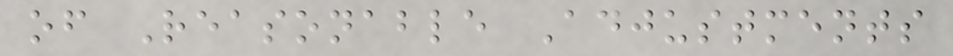of Reasonable Adjustments
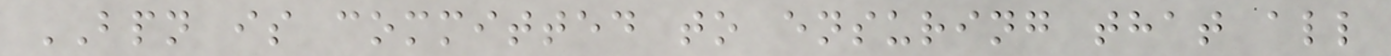BPN is committed to ensuring that all
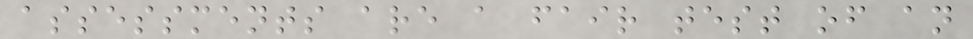assessments are a fair test of an
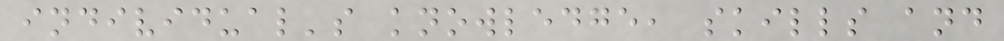individual's knowledge, skills and
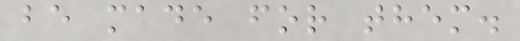be made for them.
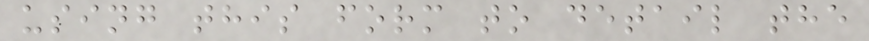using this form to detail the
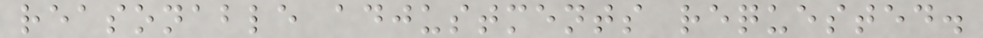reasonable adjustments requested.
